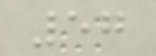57
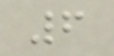6
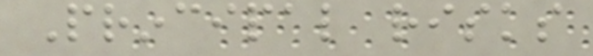Principal risks
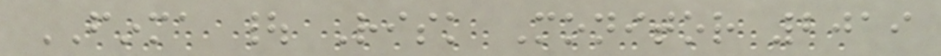FINMA | Risk Monitor 2019
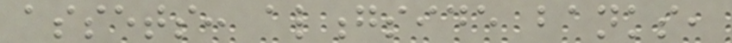assets: alongside banks,
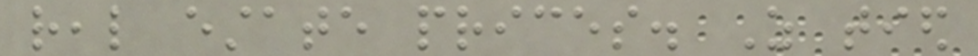real estate prices. As tied
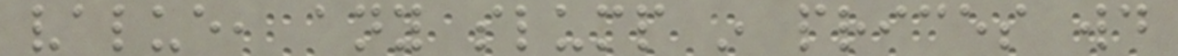value, any slump in prices would
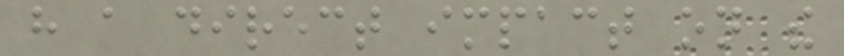have a direct impact on the
